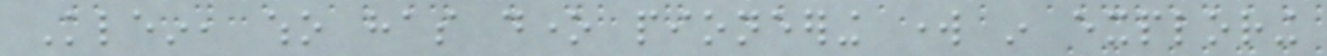Klein, who has done pioneering work in exploring
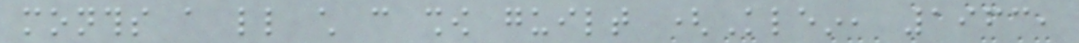months a little child can show guilt (Klein, 1963,
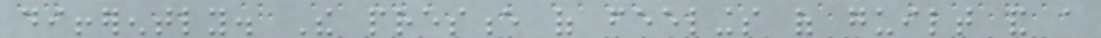differently. The presence of feelings of guilt and a
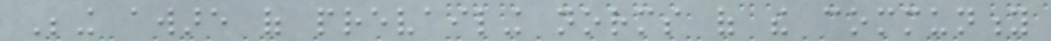Being aware of prevailing norms of the community
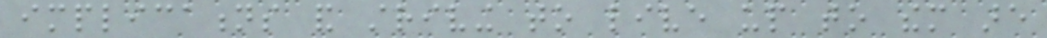implications and striving to live up to them are
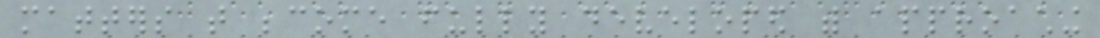matters that become fully developed with approaching
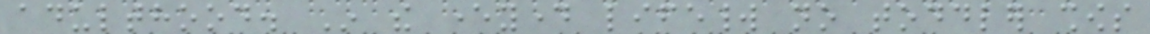adulthood. In the everyday lifeworld no toddler shows
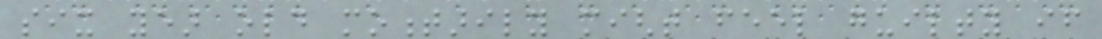six year old momentarily might feel guilty if
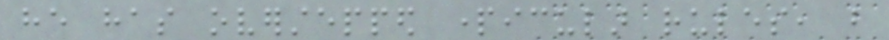he has overstepped particular rules, but
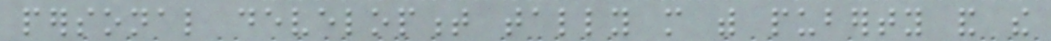personal development tally more with puberty and the
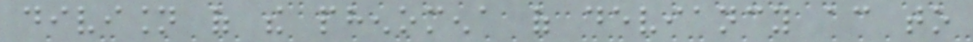division of the phenomena of deviancy according to
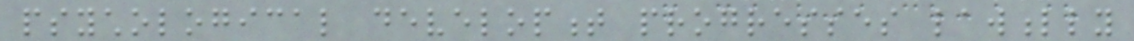psychological development progresses lawfully
